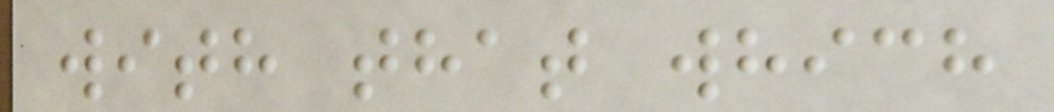with that which
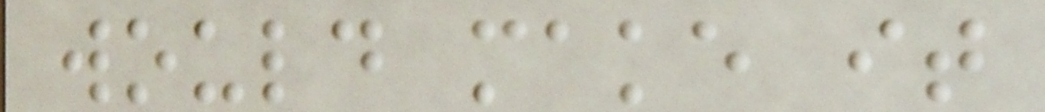would make it
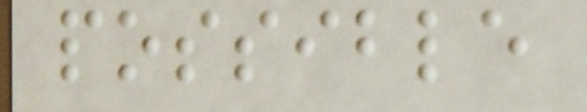possible
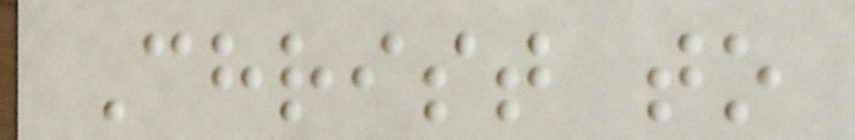Christ to
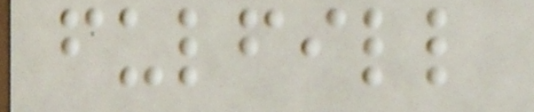fulfill
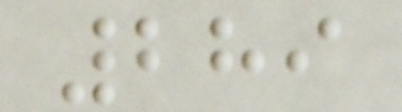289
